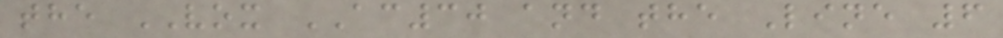the VOX AC30 and the Line 6
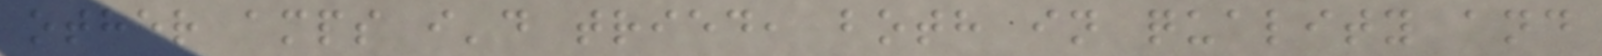other amps i'd tried, both in quality and
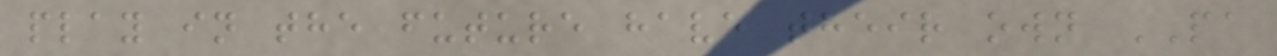play in the future have their own PA
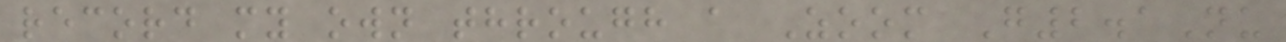record my own through a Zoom G2.1Nu
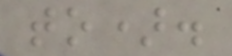to).
